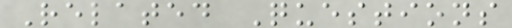Related Questions
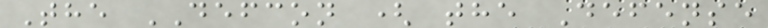The DEFCON ( the Defense
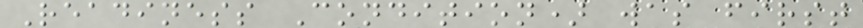Readiness Condition) was first
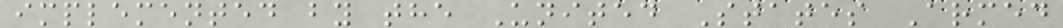implemented by the United States Armed
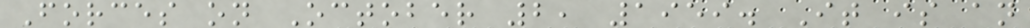Forces on October 2, 1959. It is an
